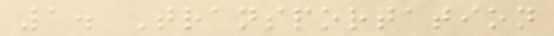1. Transportation
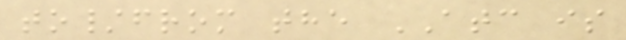to/from the ATC is
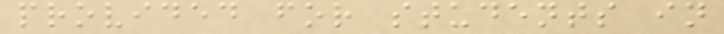provided for students in
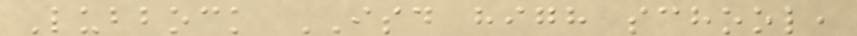Lubbock ISD high school,
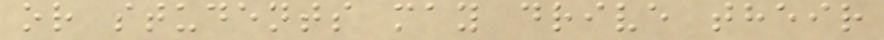or students may drive their
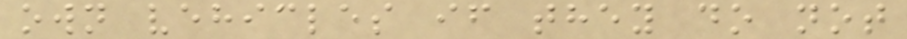own vehicles if they do not
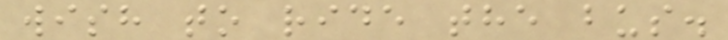wish to ride the bus.
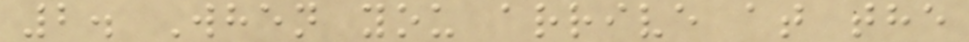2. When you arrive at the
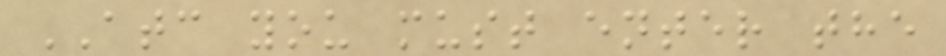ATC you must enter the
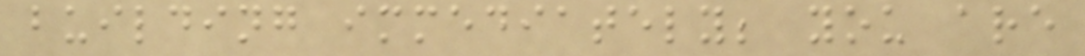building immediately; you are
